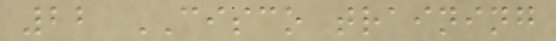22 CISCO training
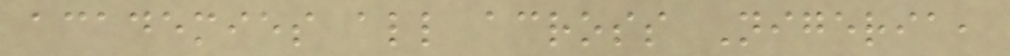academies all across Nigeria,
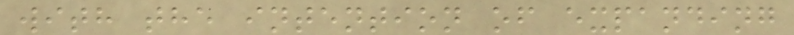with the intention of expanding
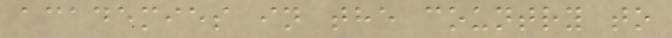academies in the country to
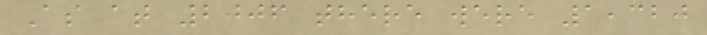As at 2006 there were 1,320
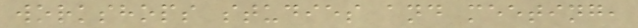workshops studies and meeting,
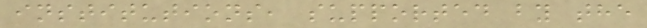institutions, supported by the
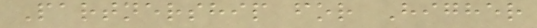Partnership for Higher
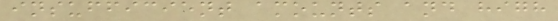insufficient amounts and high
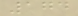174
